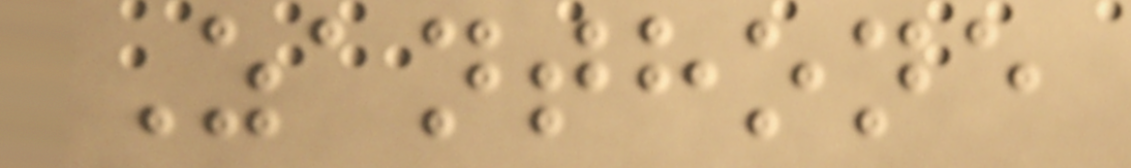Zanthone
